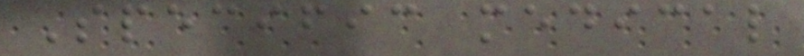Specific medical
